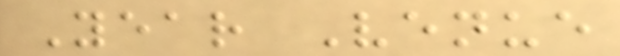Year Venue
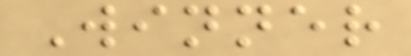Winner
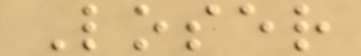Loser
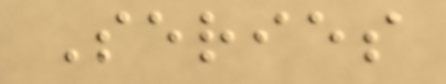Series
